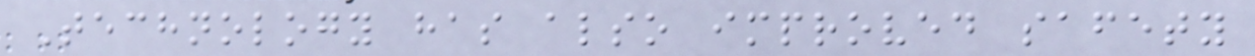Technology has also improved safety
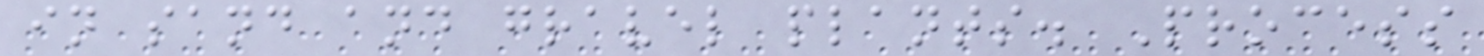in sand and gravel plants. Process
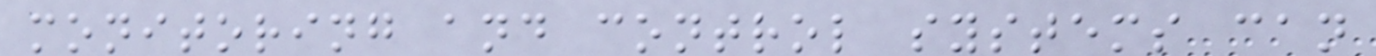monitoring and control systems can
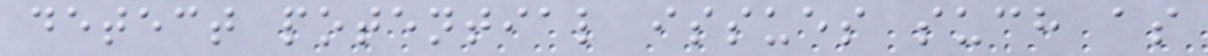detect potential issues such as
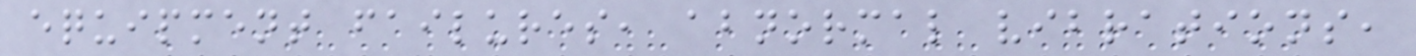equipment failures, abnormal vibrations,
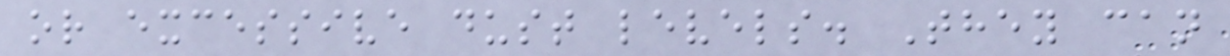or excessive dust levels. They can
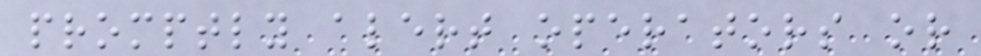promptly alert operators or
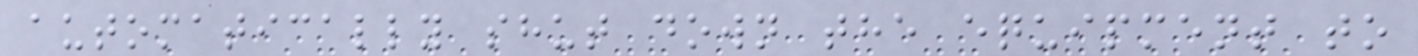automatically shut down the equipment to
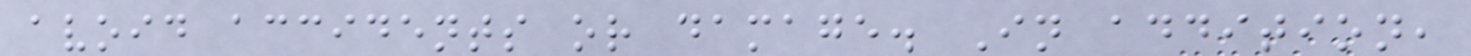avoid accidents or damage. In addition,
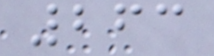263
